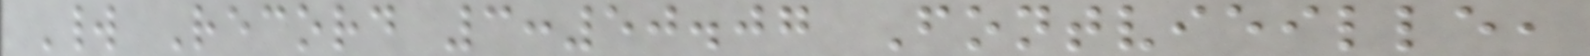World Record 3:50.07 Fontvieille,
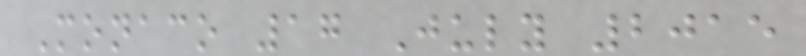Monaco 17 July 2015
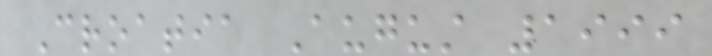Croatia August 1999
